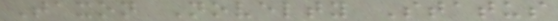Taxon Novelty Status
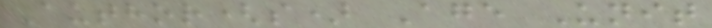Author(s) Age Unit
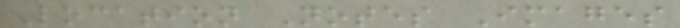Location Notes Images
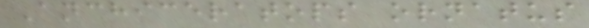Anchiceratops ornatus
